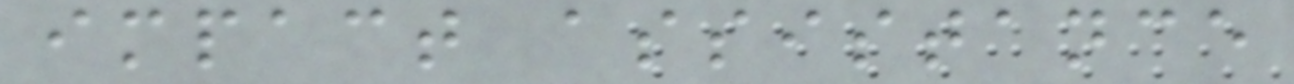impact assistance
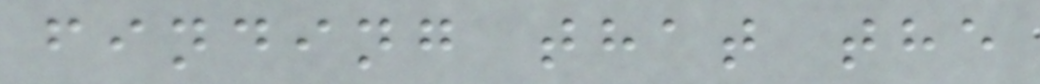finding that the
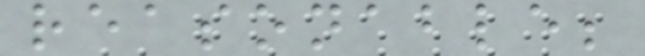reasonable;
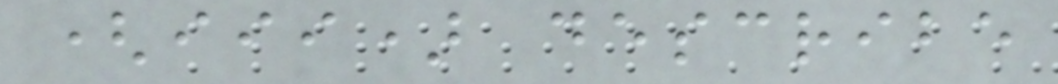(iii) describe
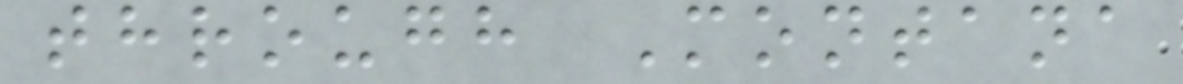through Montana
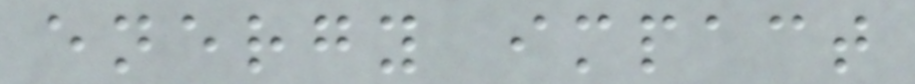energy impact
